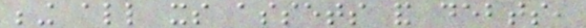being all its assets and debts,
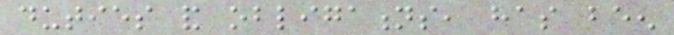duties and obligations, has been
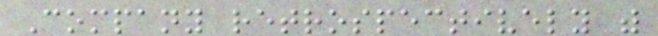Company retrospectively with
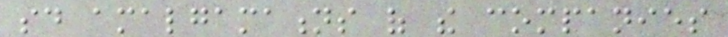said amalgamations of the companies
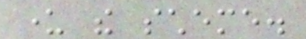under the scheme.
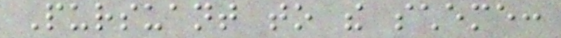Pursuant to the scheme:
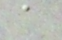a
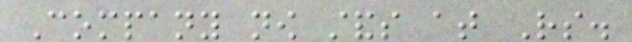Company now stands at Rs.
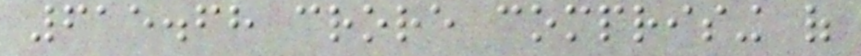615.68 crore comprising of
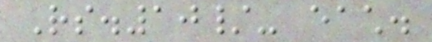Rs.10/- each.
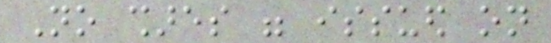No shares were issued on
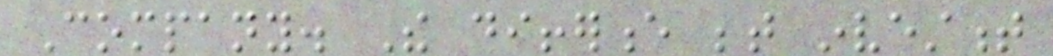Company. The difference between investment
